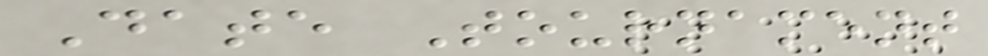Date Tournament
